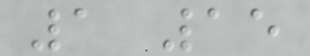1 15
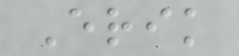Erik
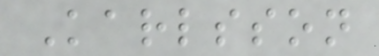Karlsson
